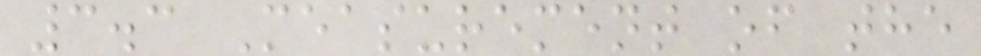3.3 Measurement of the
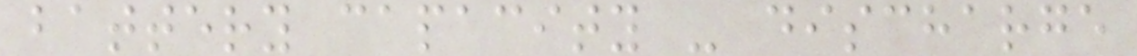battery capacity - discharge
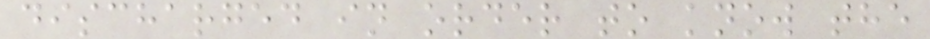discharged in order to know the
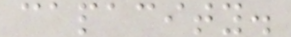capacity.
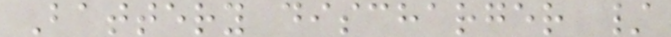Battery discharger /
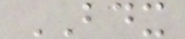BDX
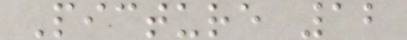Picture 12
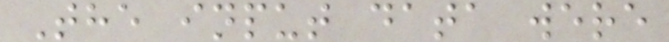The input data were
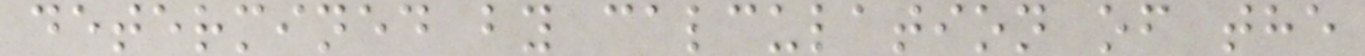determined by calculation of the
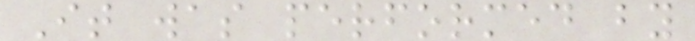It was performed by
